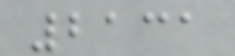2131
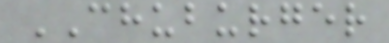CHUBURGER
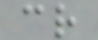cr
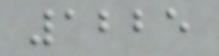1225
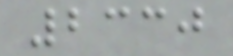2330
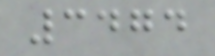3474
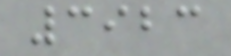3923
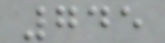745
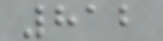812
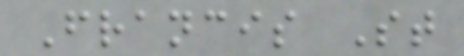Francis St
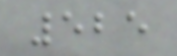525
